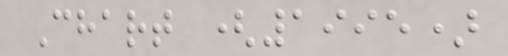Chart (1995)
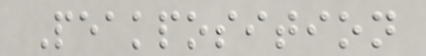Peakposition
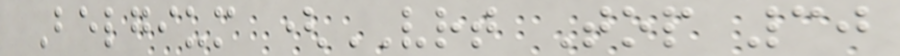Belgium (VRT Top 30
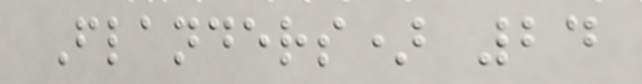Flanders) 24
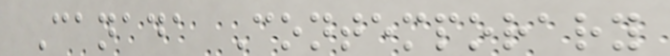Canada Contemporary
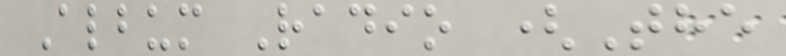Album Radio (The
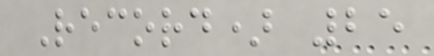Record) 25
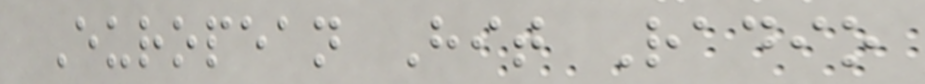European Hit Radio
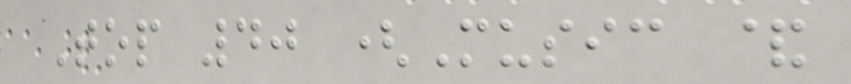Top 40 (Music &
